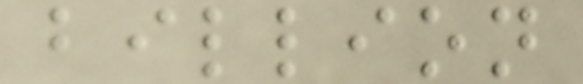billion
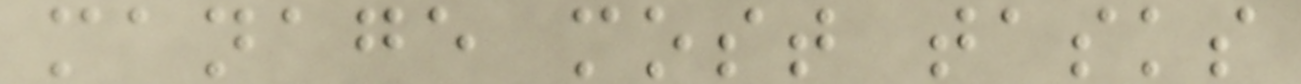manage most tasks
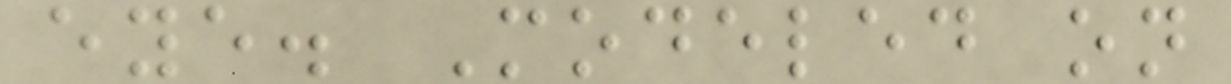eye. Modeled on
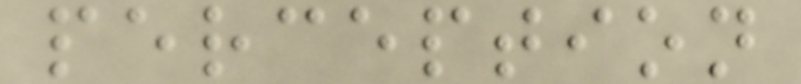perception
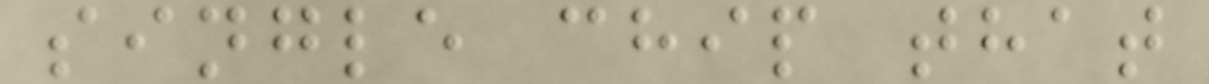single chip that
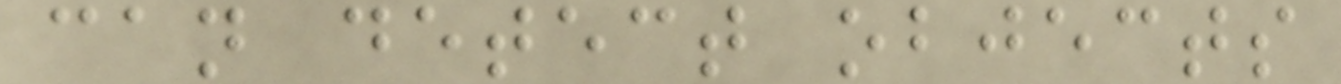can detect objects
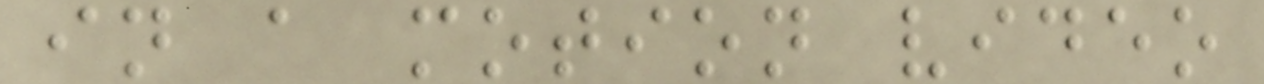in a motion video
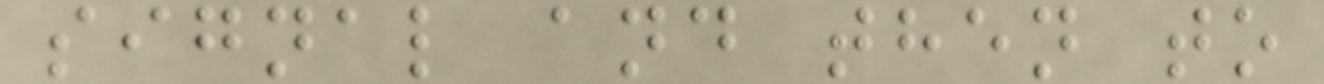signal and then to
